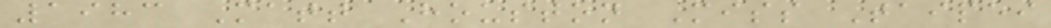1983 Matt Houston Miss Taipei
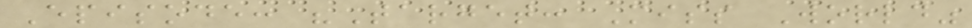Episode: "Target: Miss World"
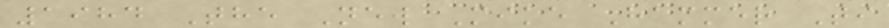1984 The New Mike Hammer Ti
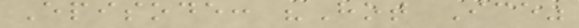Episode: "Hot Ice"
